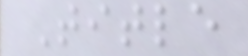Title
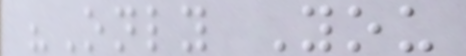"Only You
